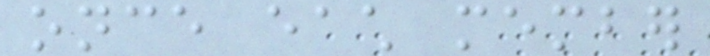once each member
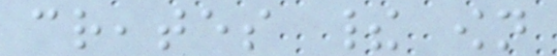creates their own
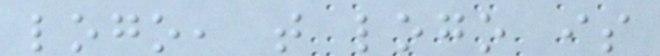logo, that logo is
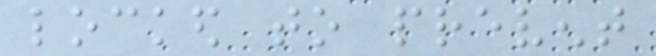locked to prevent
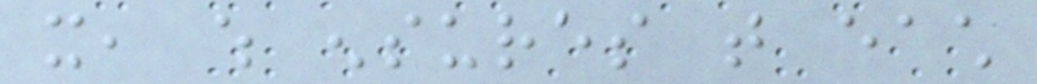it, which ensures that each
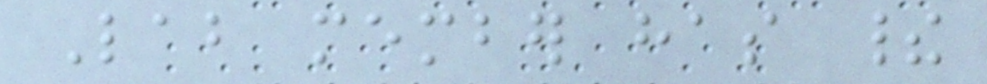Lab member has their
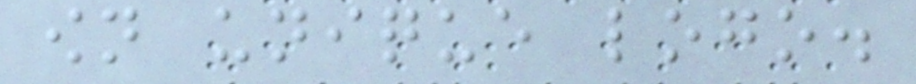own unique logo.
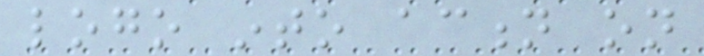logo into action on
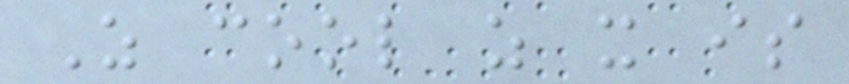As cool as it is
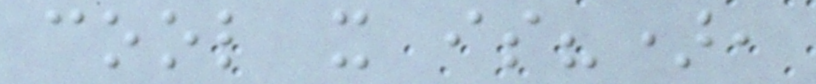cool it is?),
